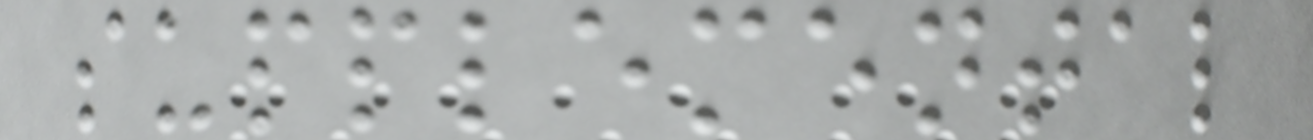supplemental
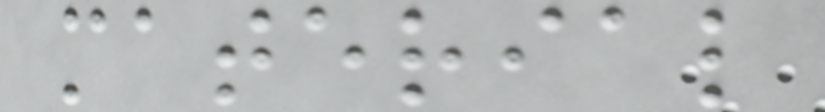material
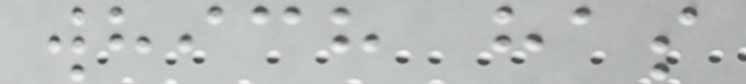which has
